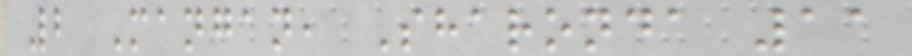2 Mangan, Sharonda 11
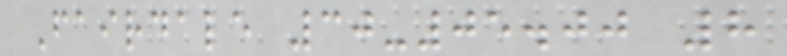Fairdale 30-05.00 8
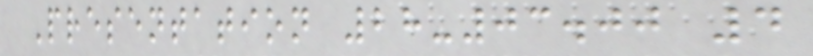Presentation 28-03.00 4
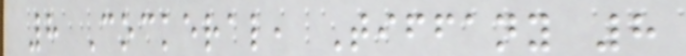8 Cockeral, Tiffany 8
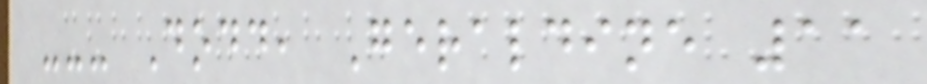--- Dodd, Geraldine 11
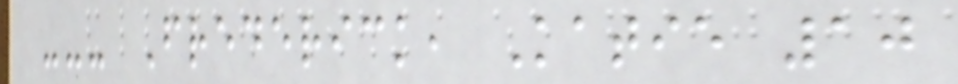--- Frederick, Katie 10
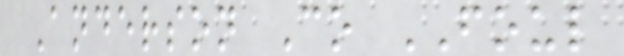Anderson Co FOUL
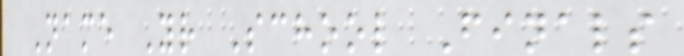Name Yr School Finals
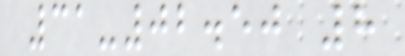31-02.50 8
